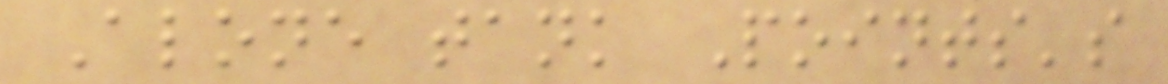Alone tank Points's
